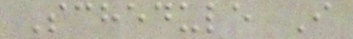Schedule I
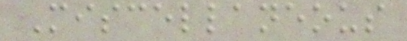Miscellaneous
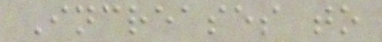Increases to
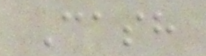Cash
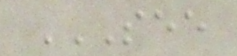SEE
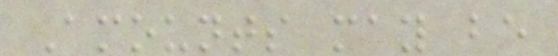Amounts may be
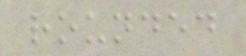rounded
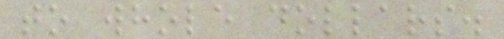to whole dollars.
